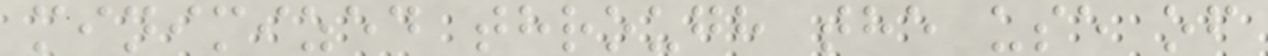minimized through the use of
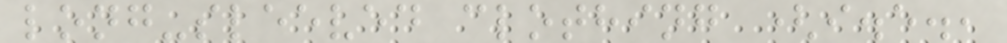long-sleeved clothing (i.e.,
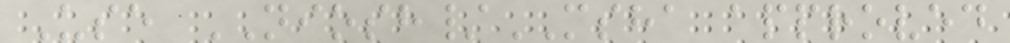Use NIOSH/MSHA approved
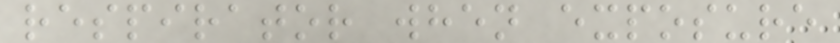respirator when exposure
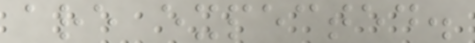are expected.
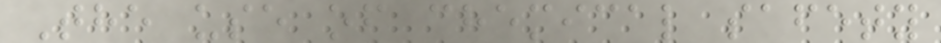The use of chemical safety
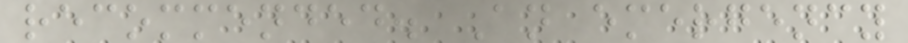recommended. An emergency
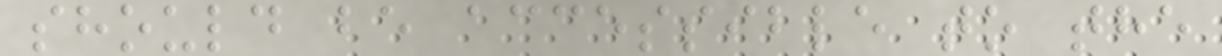should be accessible to the
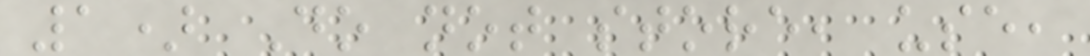1) Do not store, use,
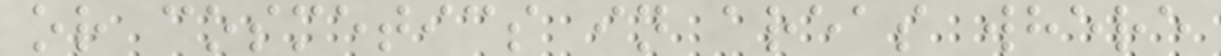or cosmetics in areas where
